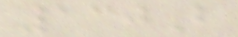130B
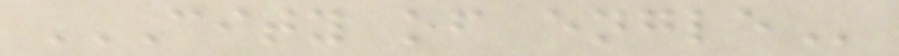CITY OF ENGLE
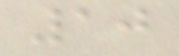10
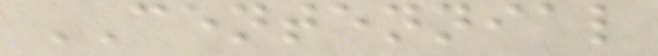CENTENNIAL
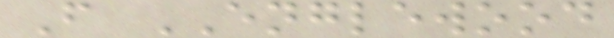F ENGLEWOOD
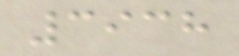3938
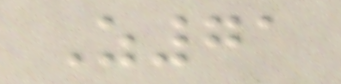Z71
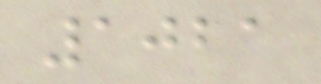1021
